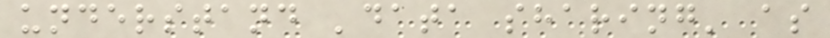understand 'data sharing' as
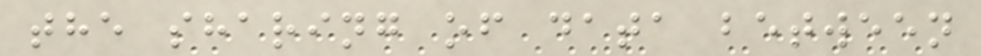the sharing of data between
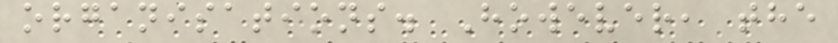organisations. However, the
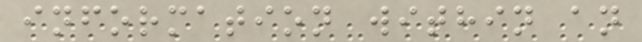information within an
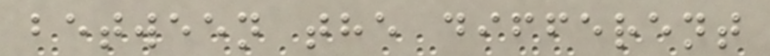between the different
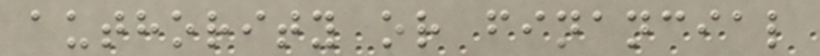authority or financial
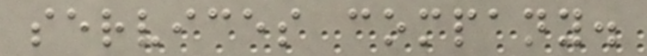services company.
